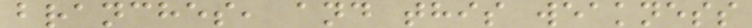branches, and this weakness
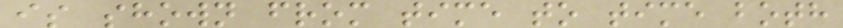is shown from time to time both
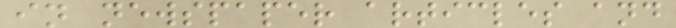in newspaper articles and
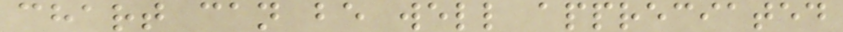chart can be well appreciated
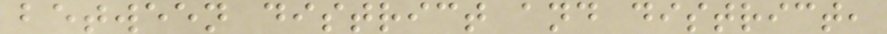between district and district,
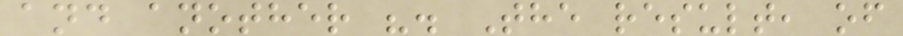and another ". The result, of
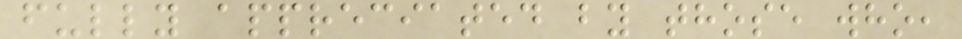fully appreciated by those who,
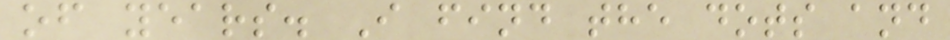of years. I find the dots and
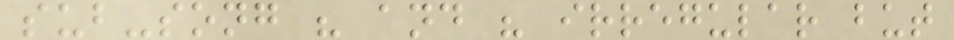sub-song " and " irregular but
